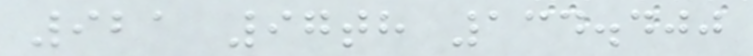921 97th 134.400
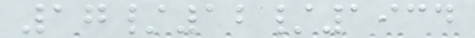17/12/1934
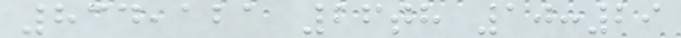834,121 26th 10:29
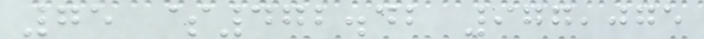75 $472.42 977,075
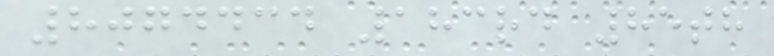8074434 183rd 85th
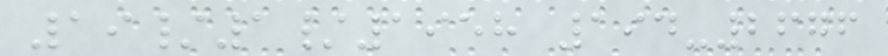19/1/1958 194-2676
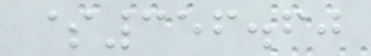$356.60
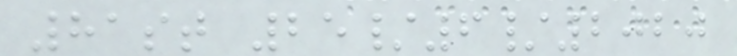81st 25/6/2020
